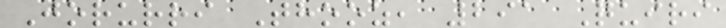Jorurri Thooz, 291 Quiri
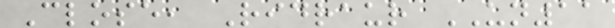Close, Ridraur UN11
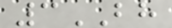3BH
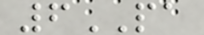6PA
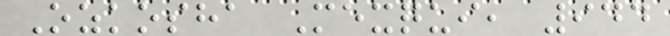Ozkosha Mexqui, 944
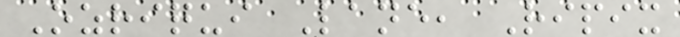Ozriqui Lane, Ripix
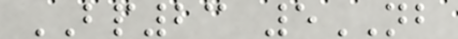BP23 5NB
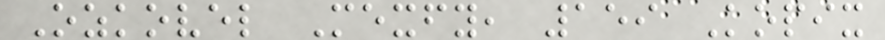Ozkovel Mexfy, 159 Kopix
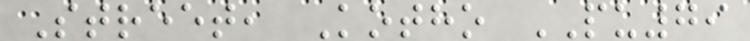Street, Kotho PU79
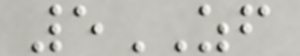5ZF
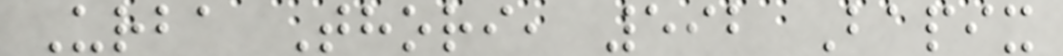Urba Thori, 592 Bapix
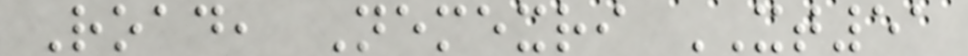Road, Nemexri XT51
